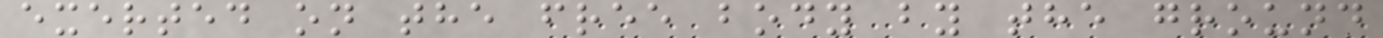exerted on the free body by the ground
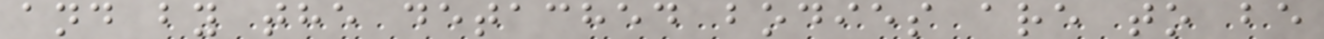and by the detached bodies are to be
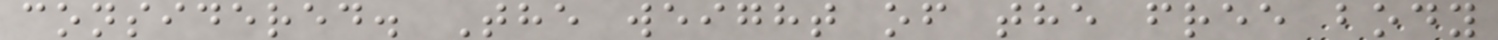considered. The weight of the free body
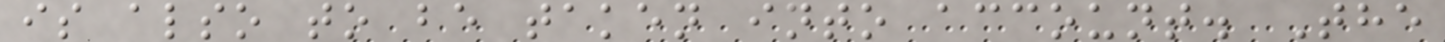is also to be taken into account. The
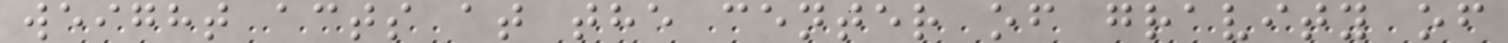weight acts at the center of gravity of
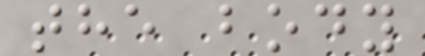the body
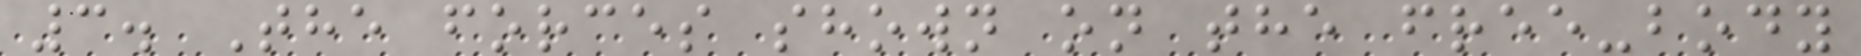3. The forces shown on the free-body
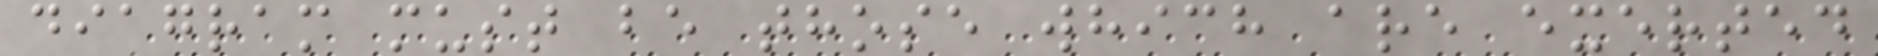diagram must be those which are exerted
